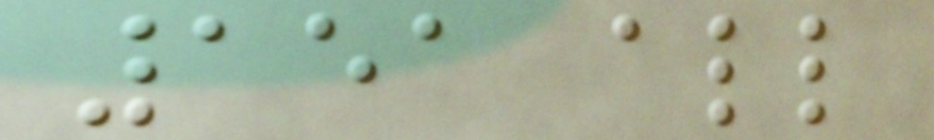151 all
